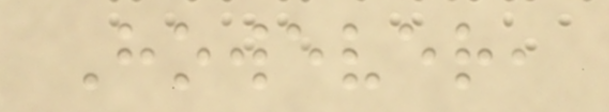However,
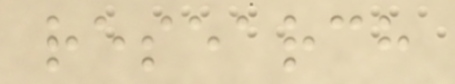research
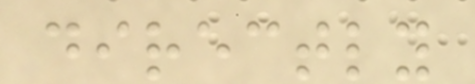directly
